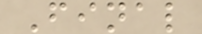Final
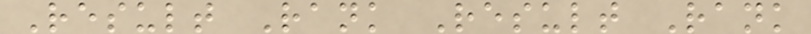Result Rank Result Rank
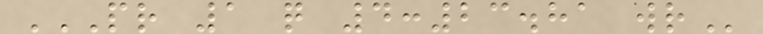PR 1 Q 4:23.81 WR
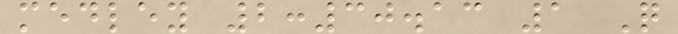medley 2:30.13 1 Q
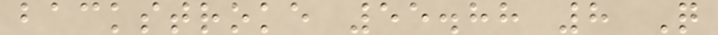backstroke 55.88 8 Q
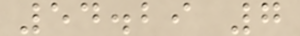54.29 7
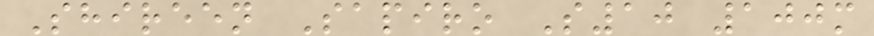Shireen Sapiro S10 100m
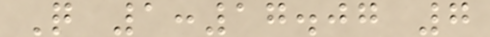Q 1:17.07 7
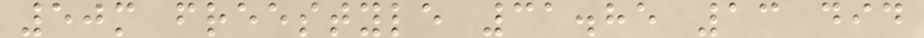50m freestyle 31.85 13 did
